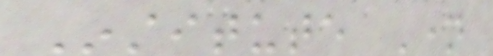Institute Name
